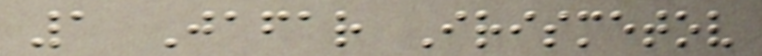1 Jafar Irismetov
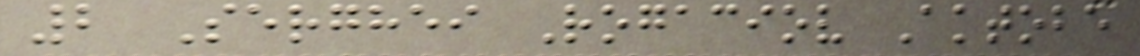2 Serghei Rogaciov Aktobe
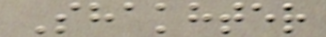Shakhter
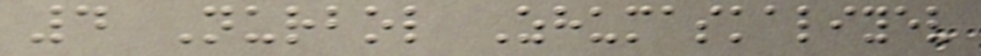4 Nurbol Zhumaskaliyev
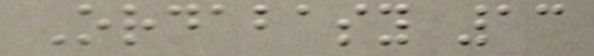Ordabasy 13
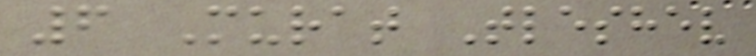6 Murat Tleshev
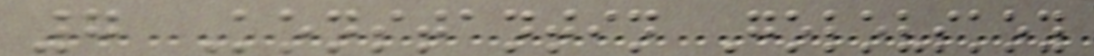7 Konstantin Golovskoy
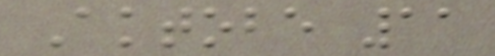Aktobe 11
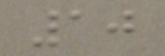10
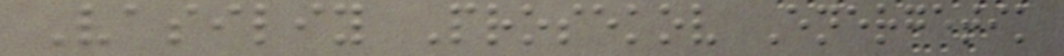Vasiliy Prosekov Energetik
